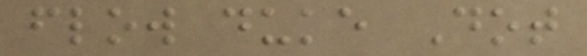flow duke Dot
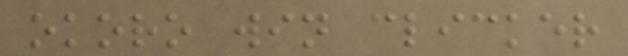okoro win clicker
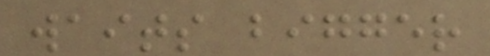waits bigger
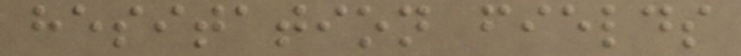hesitation fields
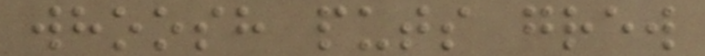whoosh puts grew
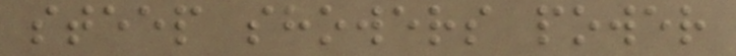steep showers power
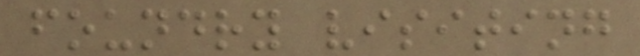foundry visiting
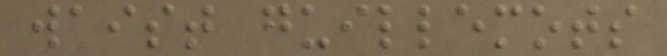waist guillemots
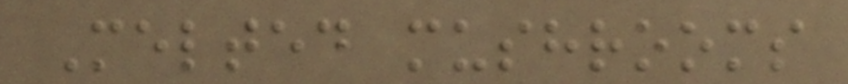Melted mushrooms
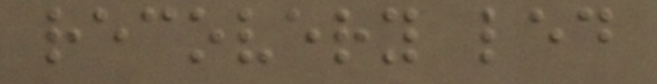recovery led
